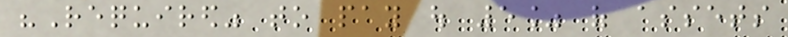"Required" to pay out 5% of assets
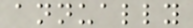annually
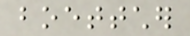boettcher
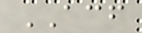ACF
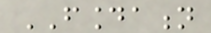FOUNDATION
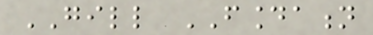GILL FOUNDATION
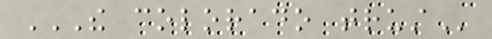THE COLORADO TRUST
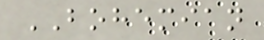BOHEMIAN
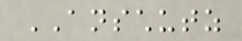ANSCHUTZ
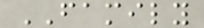FAMILY
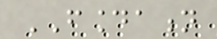FOUNDATION
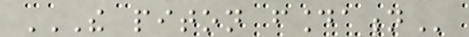THE PITON FOUNDATION
